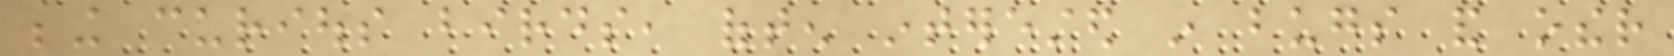being curious birds, often interested in bugs and other
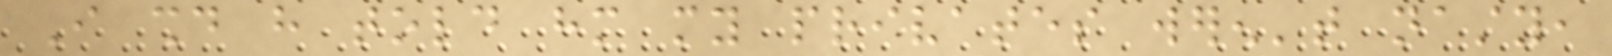I should have told him my privates weren't nasty,
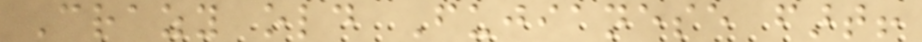Crazy old Fujianese fart!
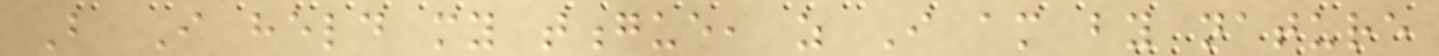But I held my tongue, as I am by nature
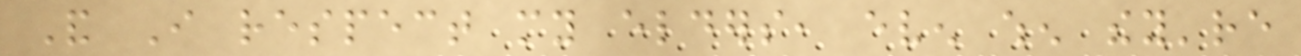And I respect my elders, even when they're
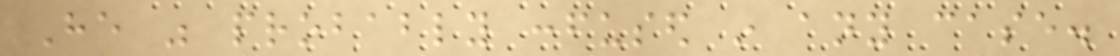He was probably confused in any case.
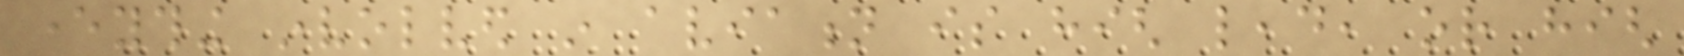everything involved in aviation is high lead, or high
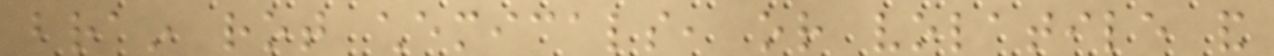brain rot chemicals, or volatile and
